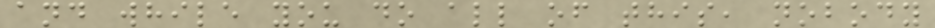and while you do all of this, nobody
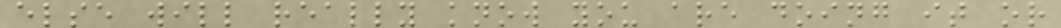else will really know you are doing it or
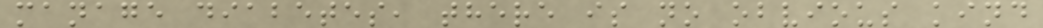manage diabetes, there is no obvious kind
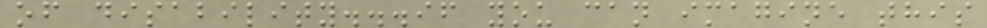of disability...if you can imagine this
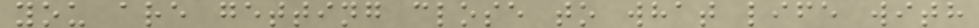you are getting close to what life with
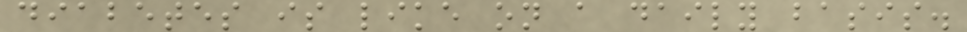diabetes is like on a daily basis.
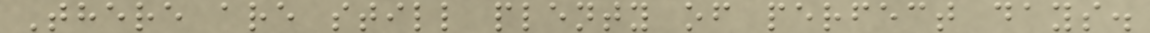There are still plenty of perfect days.
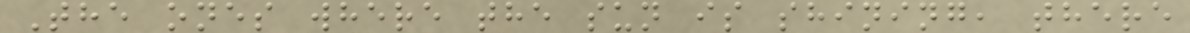The ones where the sun is shining, there
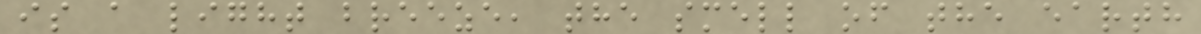is a light breeze, the smell of the earth
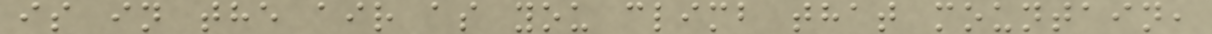is in the air as you climb that mountain,
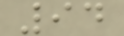94
